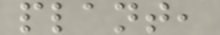plant,
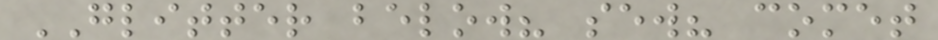GLITTER below? sew? comet
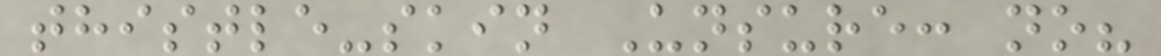thistle-skin Unsure: no?
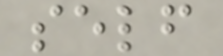self
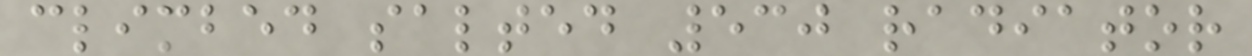climbed salted 530 radiator
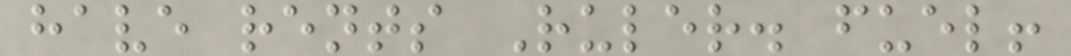have rents Ruler. fuel!
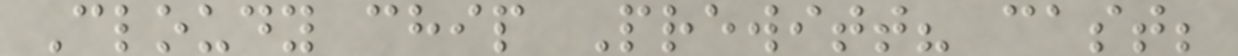Cloudy chip Prewitt? cast;
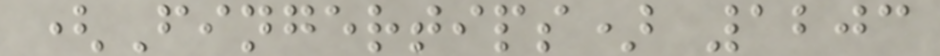(Fingertips) 1203
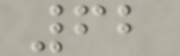62
